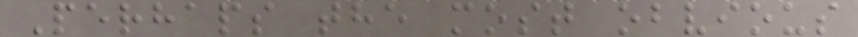Perhaps the most obvious
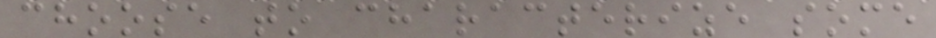choose to characterize some
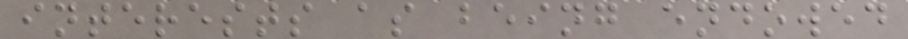interests as being endowed
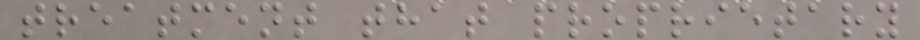treatment that proprietary
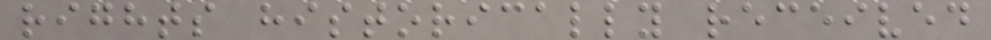rights historically received
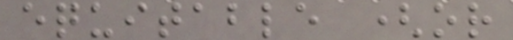equitable (or
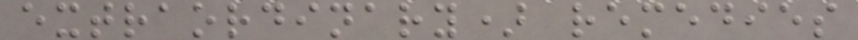extraordinary) remedies
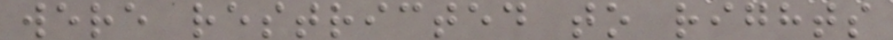were restricted to rights
